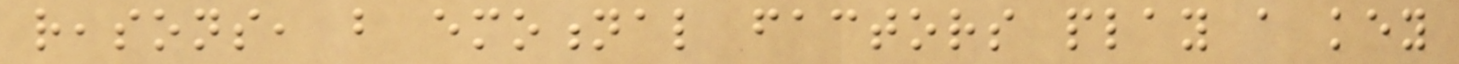reasons, but emotional factors play a key
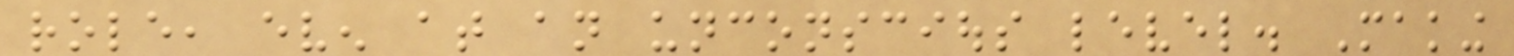role, even at an unconscious level. Making
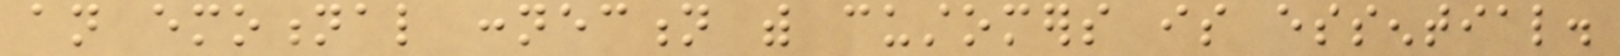an emotional connection with customers is essential.
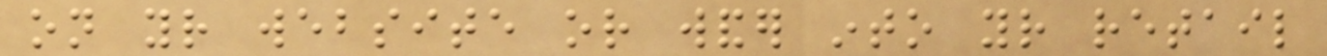on your website or wander into your retail
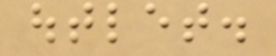outlet.
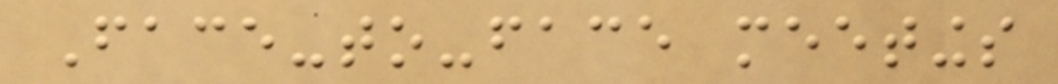Face-to-face meetings
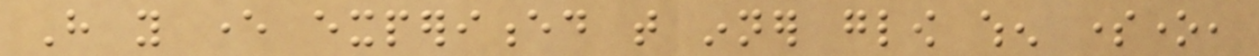Have you ever experienced that inner glow when someone,
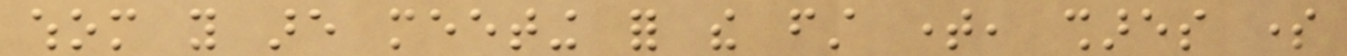whom you are meeting for the first time, shares some
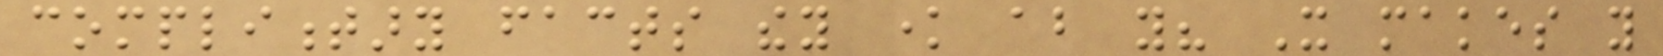complimentary facts they know about you? It makes you
